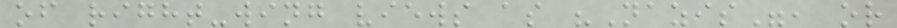of right-wing views as "Nazis", or
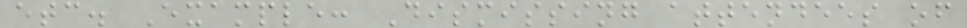etc. Example: Dismissing attendees of
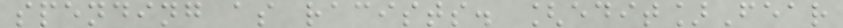spending as racists. [edit]Fear
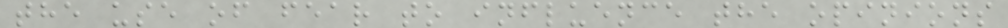the use of fear to influence the opinions
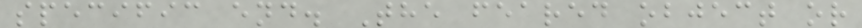specific end. The feared object or
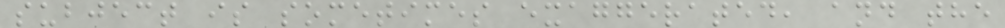subject is sometimes exaggerated, and the
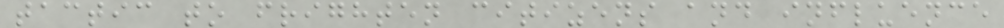tactic to frighten citizens and influence
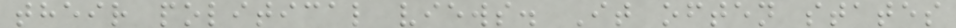their political views. It often states
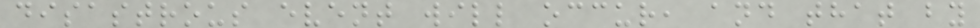disastrous event will occur, and that by
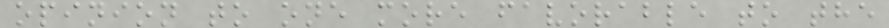opinion to one more favorable to the
